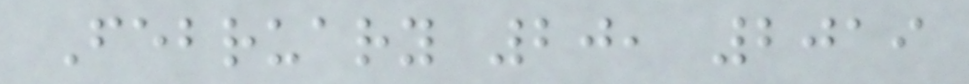February 20, 2019
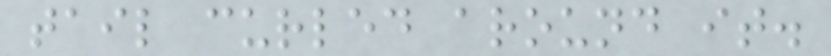tail curled around it.
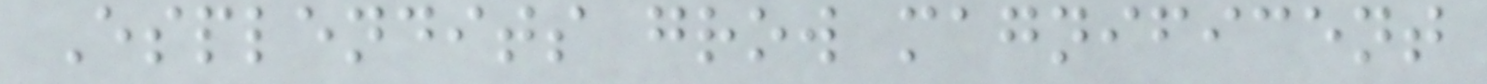Esplendits grow magnificent
